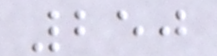250
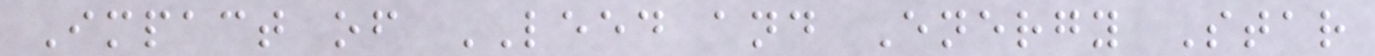Impact of LEED and Energy Star
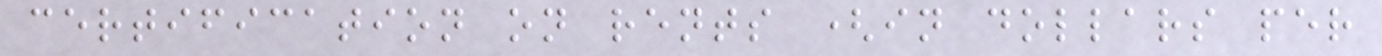certification on rents (in dollars per
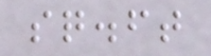sq.ft
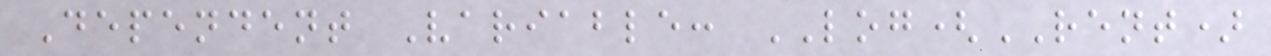Dependent Variable: LOG(RENT)
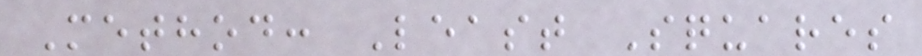Method: Least Squares
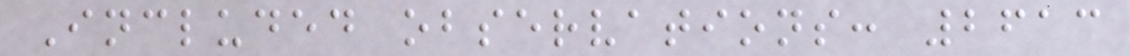Included observations: 2613
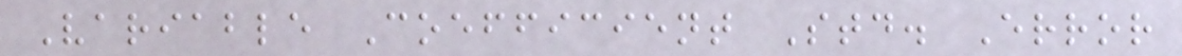Variable Coefficient Std. Error
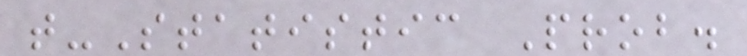t-Statistic Prob.
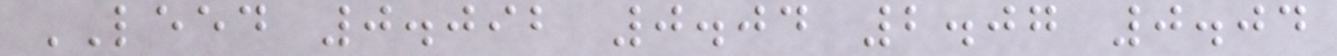LEED 0.092 0.04 2.07 0.04
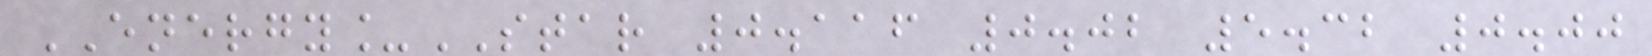ENERGY_STAR 0.116 0.02 5.32 0.00
